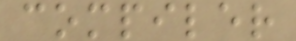compiler
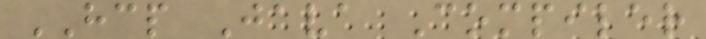HCP Java Compiler
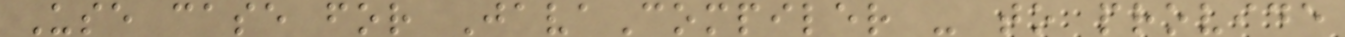Use case for JavaCompiler - to provide
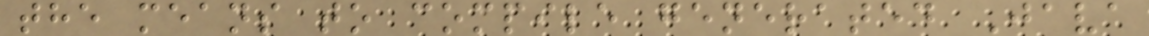the means to compile generated Java
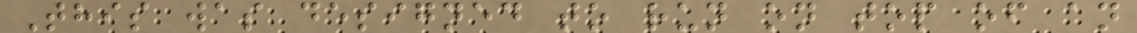This was designed to run on top of an
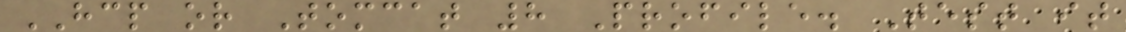HCP or Tomcat 8 Profile. Test it
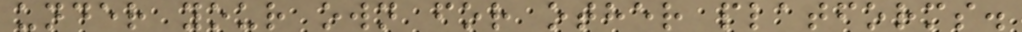under your own for other platforms.
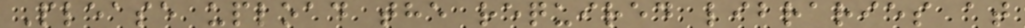Please upload the required libraries at
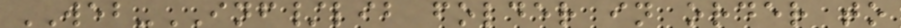WEB-INF/lib folder in order to
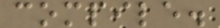compile.
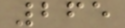265
